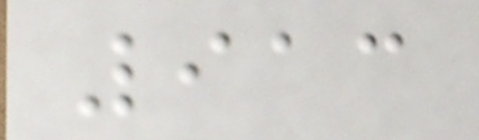913
